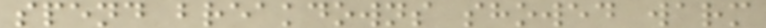spend breakdowns showed warm
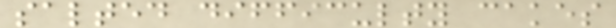salted difficulty cakes
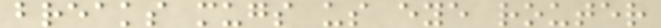breaks mugs us eye router
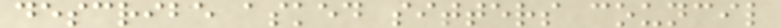describe asked sitters council
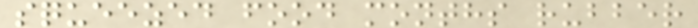squeezed food months rubber
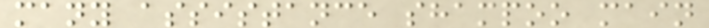many assistance shampoo main
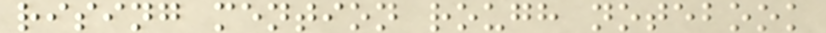rising mention rough notebook
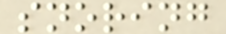snoring
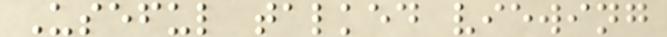Useful talked viewing
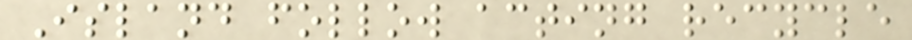Island follow acting recycle
